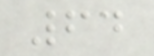64
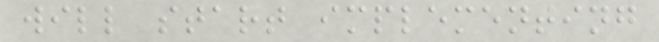will start implementing
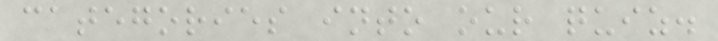categories into our quiz.
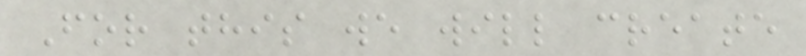For this we will create
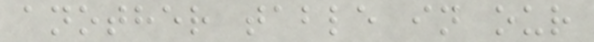another table in our
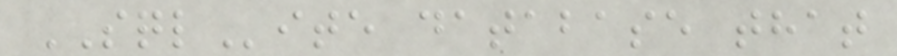SQLite database that
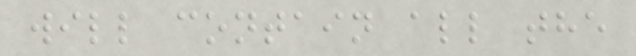will contain all the
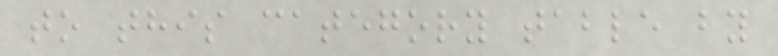to this category table by
